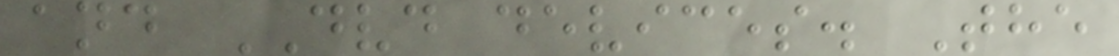and DVD devices. The
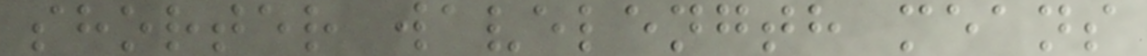shorter wavelength means
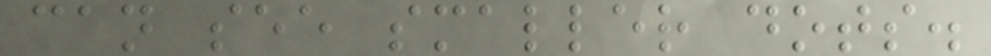can see smaller dots.
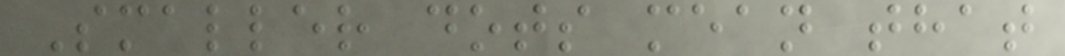Smaller dots mean that
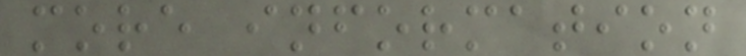more information
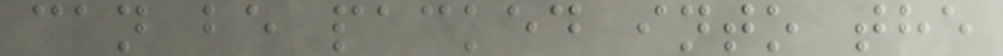can be packed into the
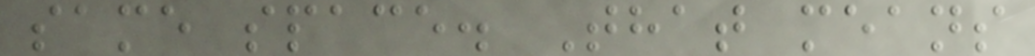same space. That means
